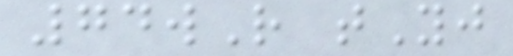74wR tYj
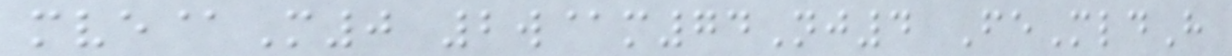mve@M0 2w@m74Nj4 FeMldH
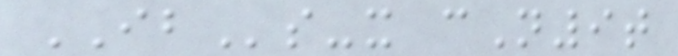IBs-x cN9t
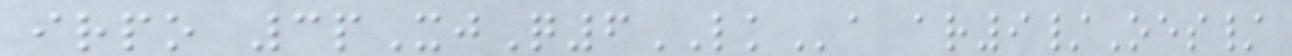irpo 3pXjQ6LKa ar9/Oes/
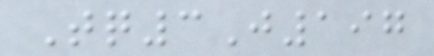Tq3J197
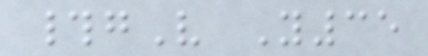#gV Y35
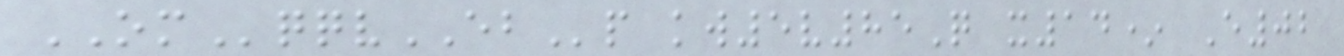OMqqvEBp kw5v85Q x14* E02
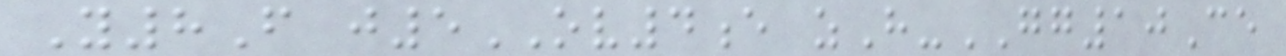Y8F j5OV4e zH-GG10Ce
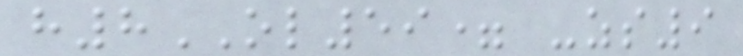h8OL59= -zs9
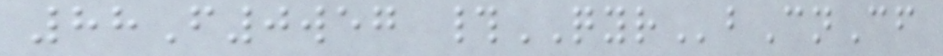88F0weg #QYRbCnCf
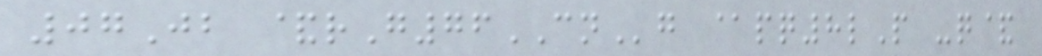07Jb &rG76CNg @pq8lP -q&
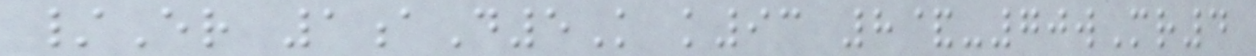/Er 1aD5K k93 8&-70wMr4
